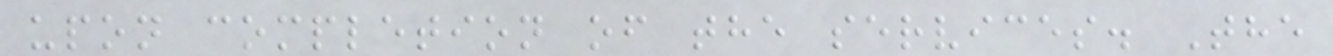upon completion of the services. The
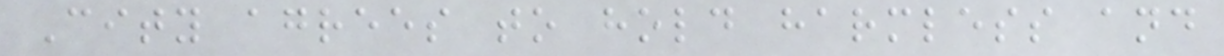City agrees to hold harmless and
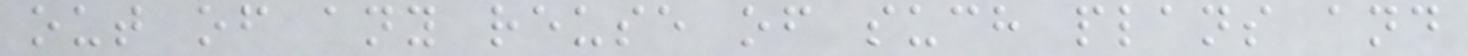out of any reuse of such plans and
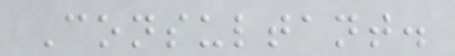Consultant.
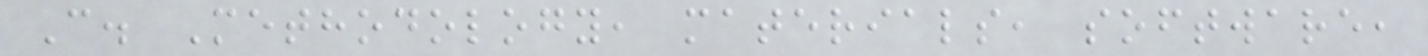C. Methodology, materials, software,
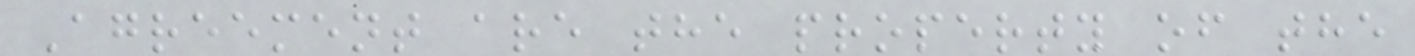Agreement are the property of the
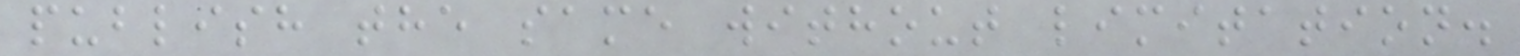publish the same without limitation.
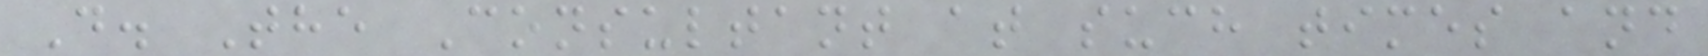D. The Consultant at such times and
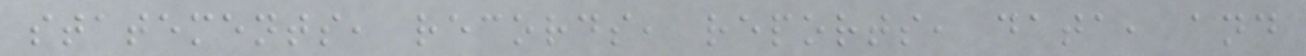statements, records, reports, data, and
